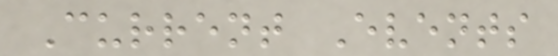Current Events
